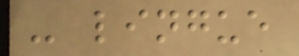- lingue
